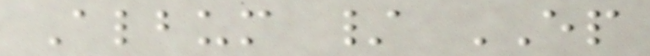Album / EP
